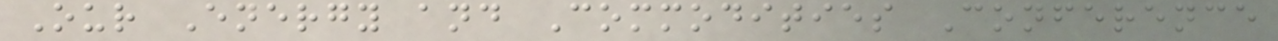Our Energy and Commodities Conference
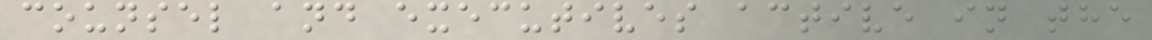counsel and executives active in the
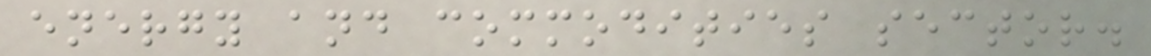energy and commodities sector.
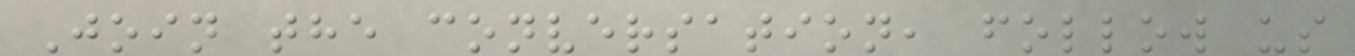Join the conversation, follow us
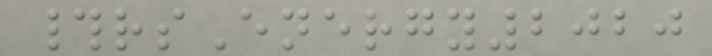#rsEnergy2020
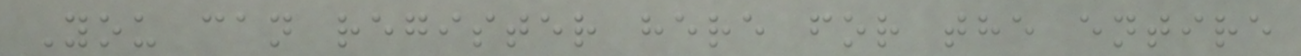You can register here for the entire
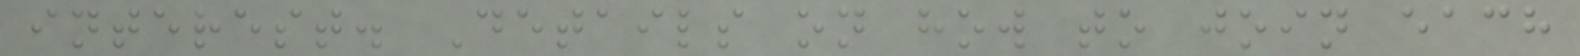interest. Details on how to join each
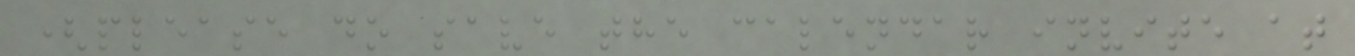(please do save the calendar invite at
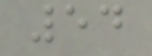54
